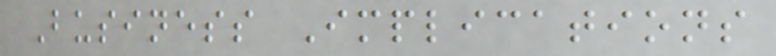Business Implications
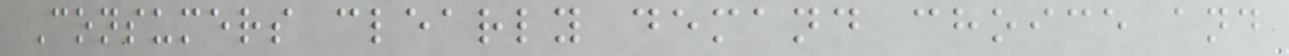Consumers clearly demand choice and
